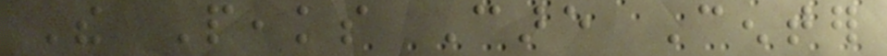The Peaks Care Center
